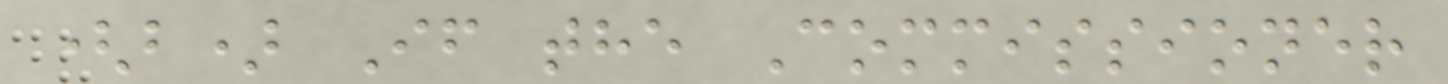(b) If the Commissioner
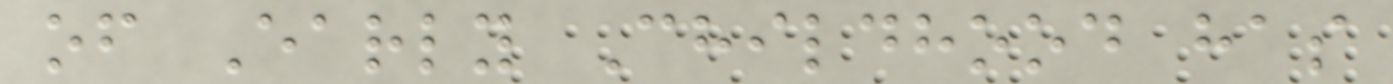of Early Childhood has
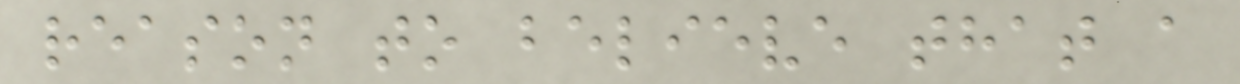reason to believe that a
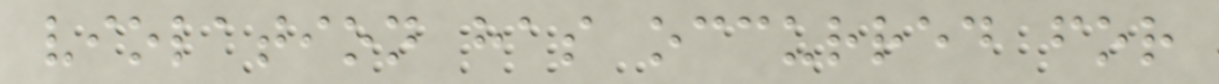violation has occurred for
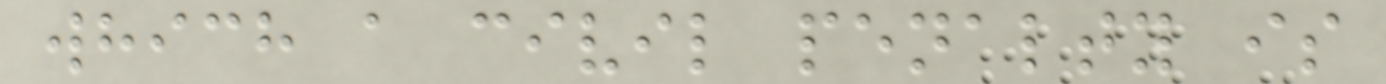which a civil penalty is
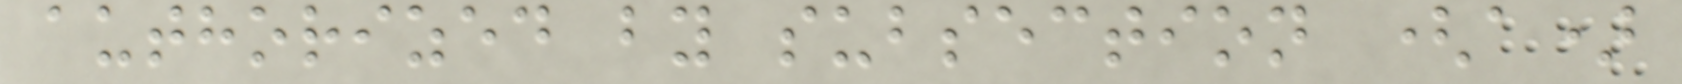authorized by subsection (a)
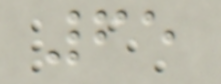65
